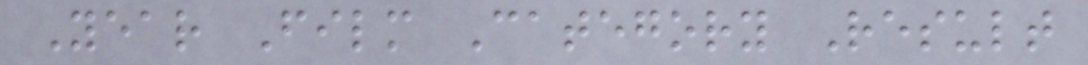Year Film Category Result
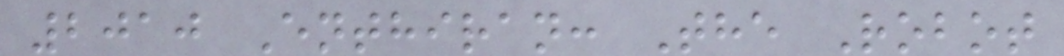2010 Enthiran: The Robot
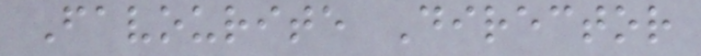Favourite Director
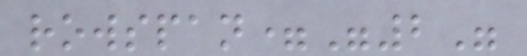rowspan="2"
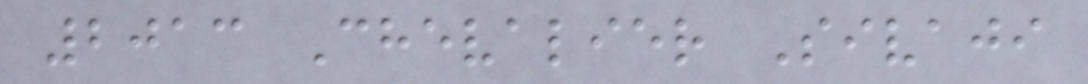2013 Chevalier Sivaji
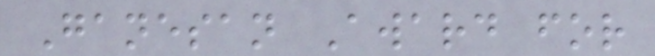Ganesan Award for
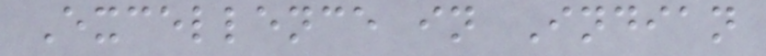Excellence in Indian
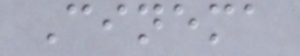Cinema
